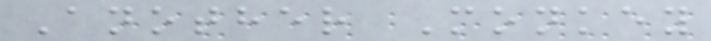Another Monkey
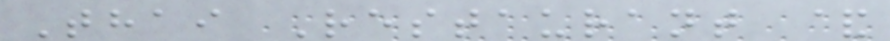Thai Restaurant &
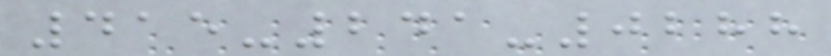415-241-0288
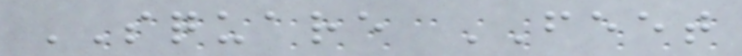SQUARE FEET
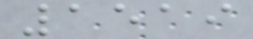1519
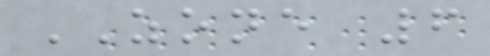ZONE 6
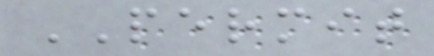PERMIT
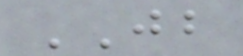JB
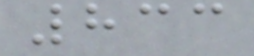833
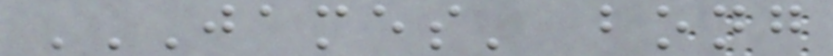JAMES' BONG
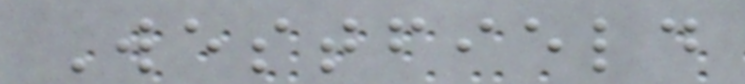Westfield
